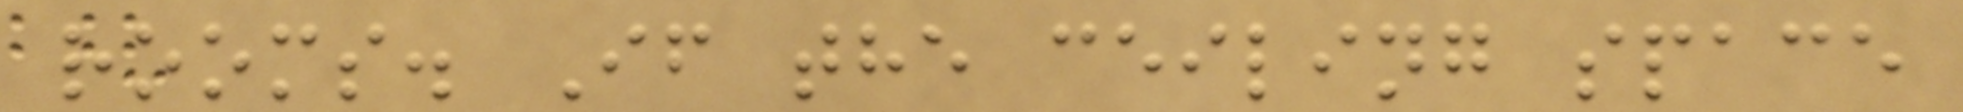rooms. If the ceiling space
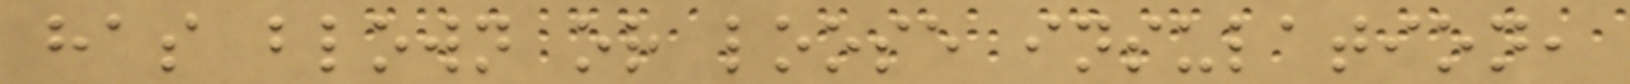has blown or loose insulation,
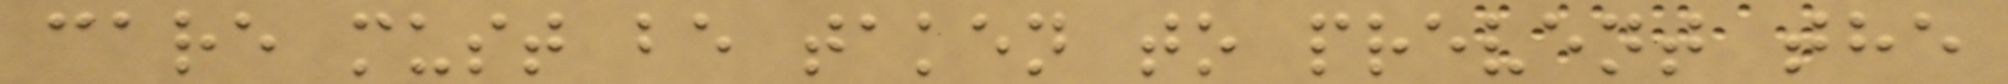care must be taken to prevent the
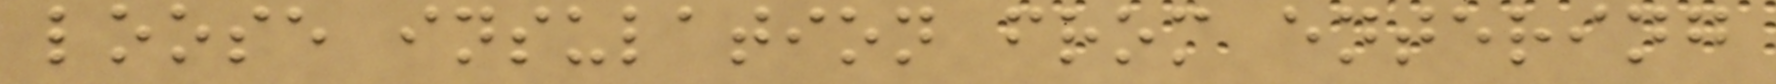loose insulation from entering
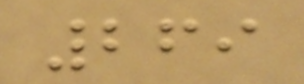269
